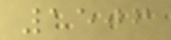1506
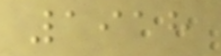1918
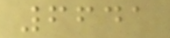6641
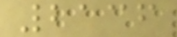2136
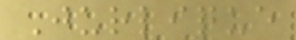Jurlique
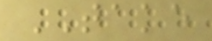TAKE
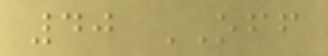40 OFF
